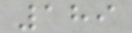189
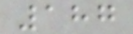187
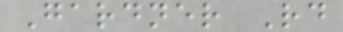Gardner Rd
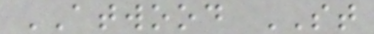ATWOOD ST
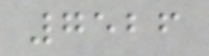7526
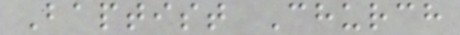Baptist Church
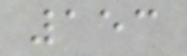153
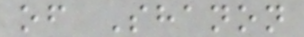of Shanon
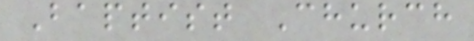Baptist Church
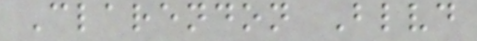Clarendon Blvd
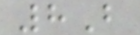8B
